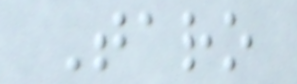Taro
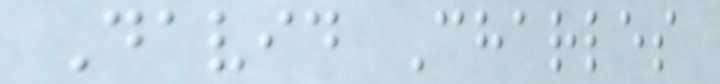David Charles
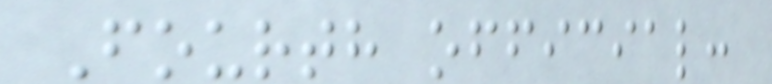Fourth official:
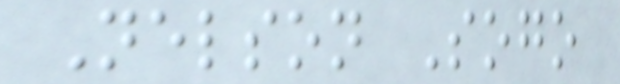Nelson Sogo
